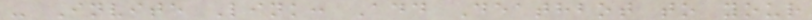- Invite Link: Add Deathbot to your
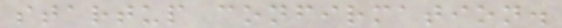startup confirmation.
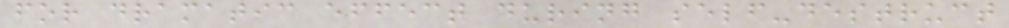for dramatic effect during self-destruct
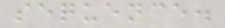sequence.
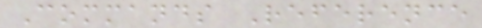Commands Reference
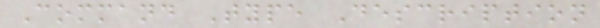Command Type Description
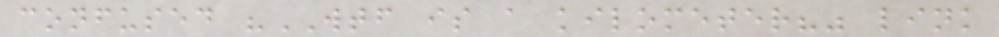confused "WTF is a kilometer?" link
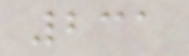231
